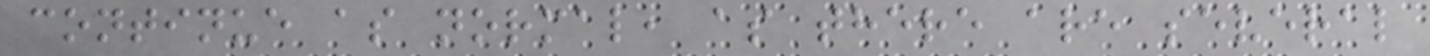continue as normal, as there are several
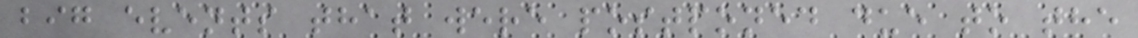big events that were postponed due to the
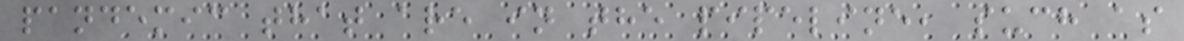pandemic that are in the pipeline, such as
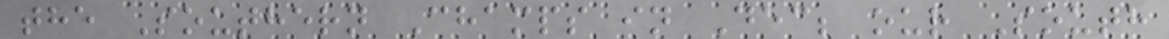the Southern Champs in Dec; our South
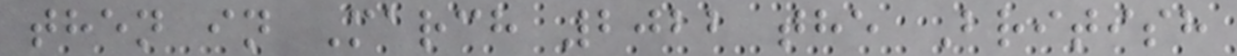then in March 2022 the British
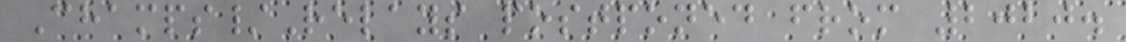Champs/Relays postponed from 2020.
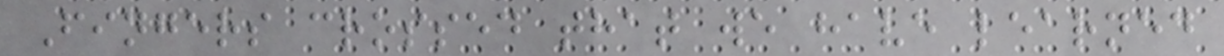Fingers crossed that we have learned
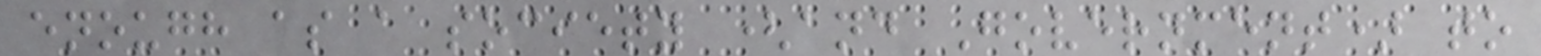enough as a society (and Government) to
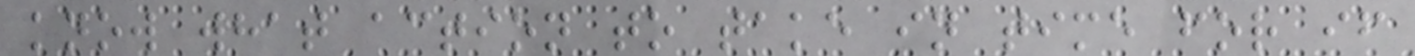know what action to take in time for if
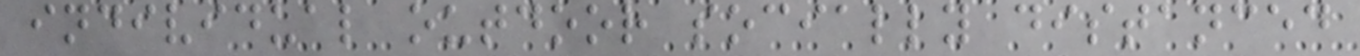individual outdoor socially distanced
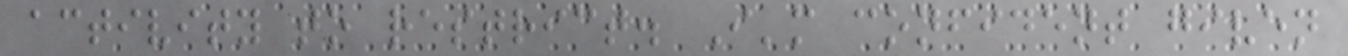activity to restrict. I'm confident given
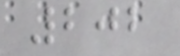202
